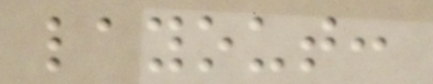layout:
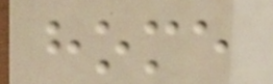home
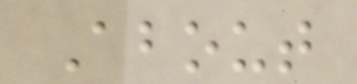About
